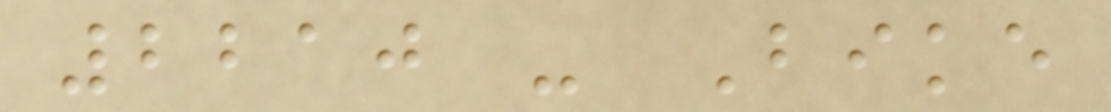2210 - Bike
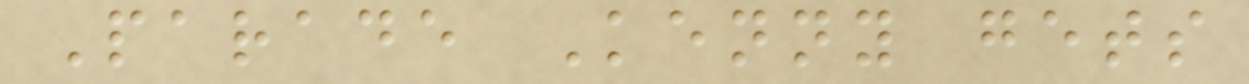Parade Kenny gets
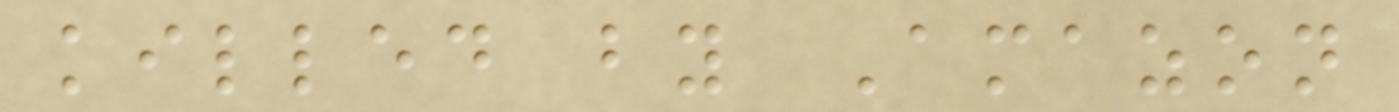killed by Amazon
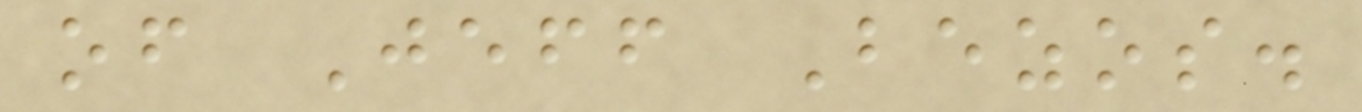of Jeff Bezos.
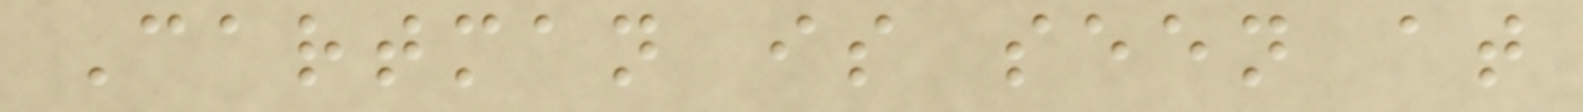Cartman is seen at
